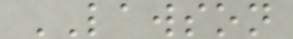LAWSON
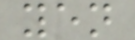yen
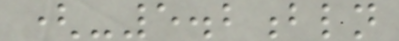(-5.2bln
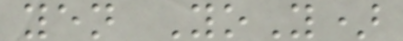yen YoY)
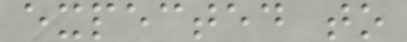expected to
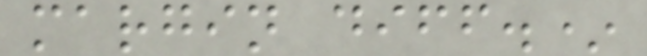margin diff.*
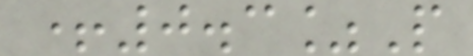+0.3%P
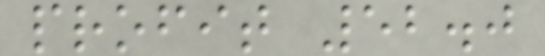profit 52.0
